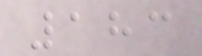183
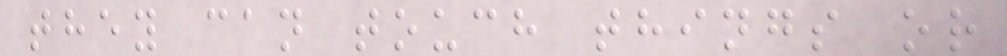they can touch things or
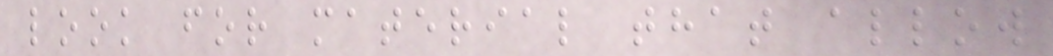look for material that allow
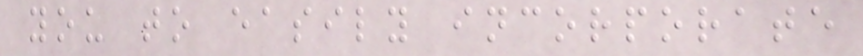you to easily incorporate
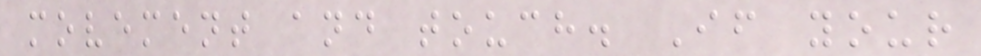movement and touch. If your
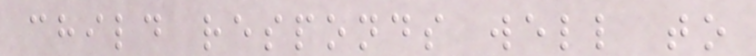child responds well to
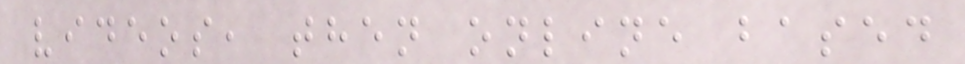videos, then online based
